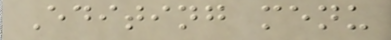Editing menu
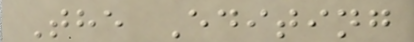The Editing
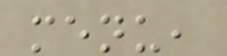menu,
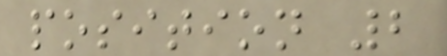position 2
